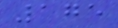175
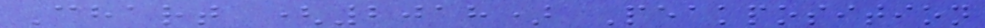Chart (2018) Peakposition
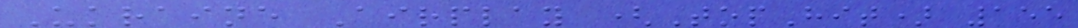Ukraine Airplay (TopHit) 155
